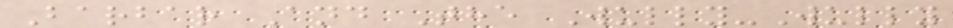Barbar And The Wully-Wully
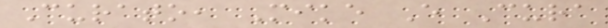Curato, Mike E Cura
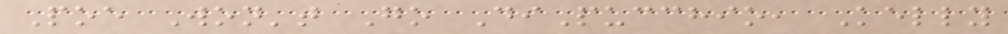Poe Won't Go DiPucchio, Kelly
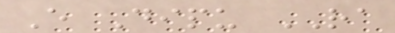E Dipu RA
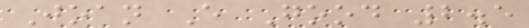Joan E Good 2.5
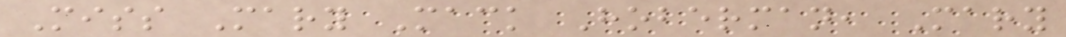Miss Mary Mack Hoberman, Mary
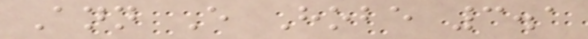Ann E Hobe 3.1
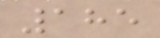185
